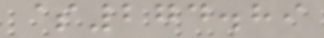$274.89
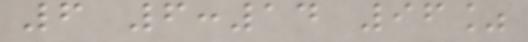6 6:14 96%
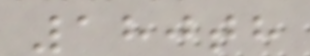180th
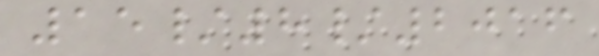15/8/2016
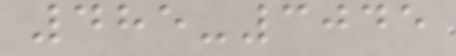485-3045
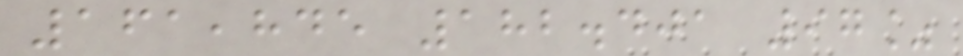161,845 182.401 97%
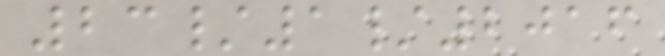23/1/2016
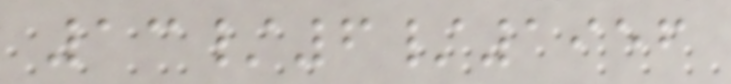13/6/1956
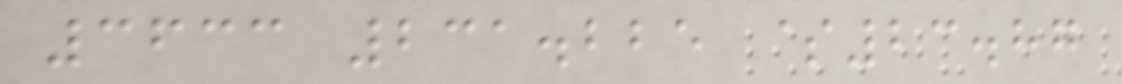3633 231.225 $23.87
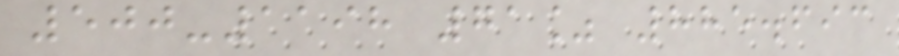500-1198 71% 885.693
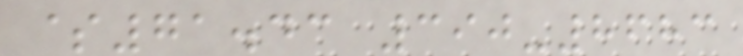$71.43 390-8683
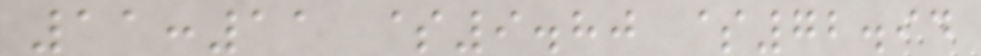11:11 $9.80 $72.94
